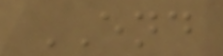END
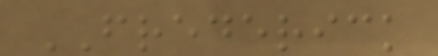FREDERICK
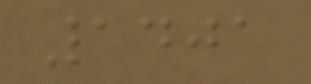1401
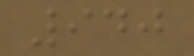940
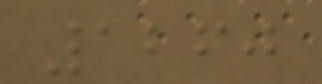1260
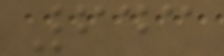643
